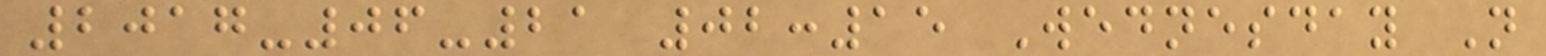2017-06-21 02:15 Wednesday N
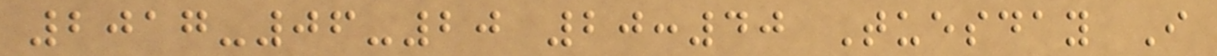2017-06-20 20:40 Tuesday I
